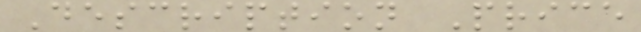Description Price
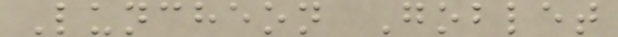Luncheon Goblet
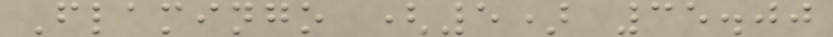Flamingo (5) 35.00
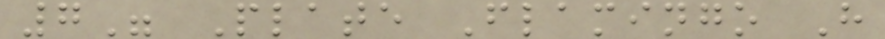7" Plate Flamingo H
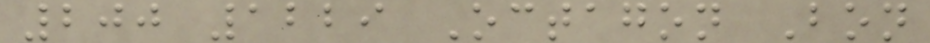200 1229 Octagon Bon
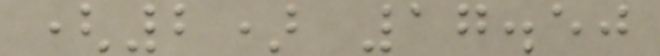(2) 17.50
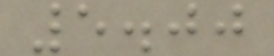5.00
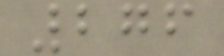276
